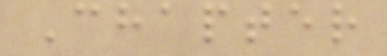Chapter
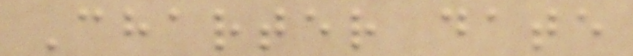Charter date
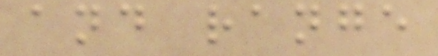and range
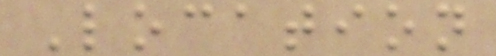Location
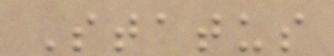Status
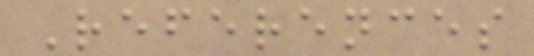References
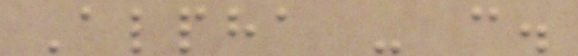Alpha - c.
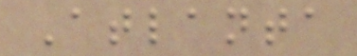Atlanta
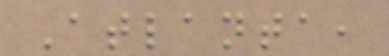Atlanta,
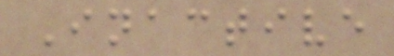Inactive
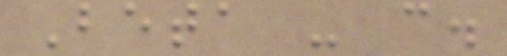Beta - c.
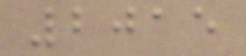2015
